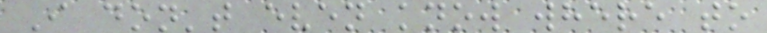I don't even know where to
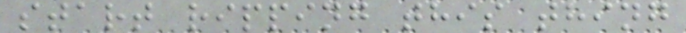start ripping this thing
